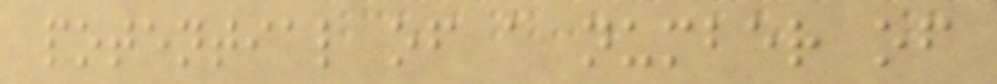potential of a number of
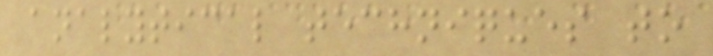analytical techniques to
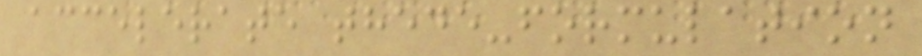accelerate thede-formulation
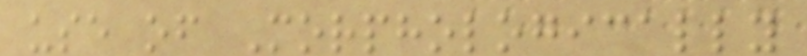use of Morphologically
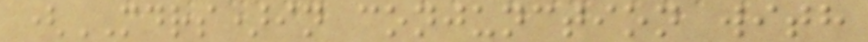(MDRS)in conjunction with
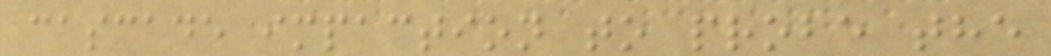cascade impaction to probe the
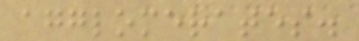agglomerates.
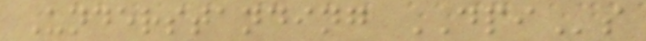Understanding DPIs
